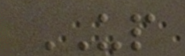UP
